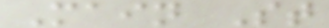Main St
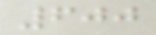600
